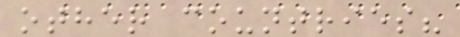other countries?
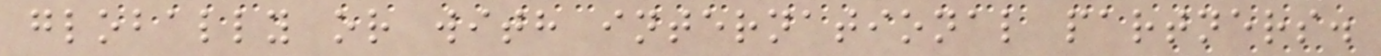globally or with international partners.
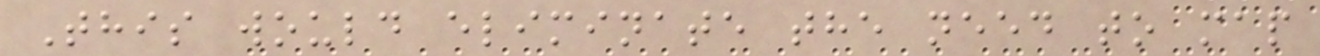This would eliminate the need to map
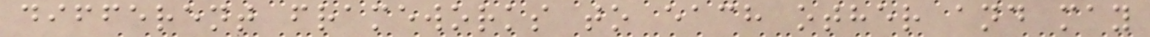different frameworks to each other and may
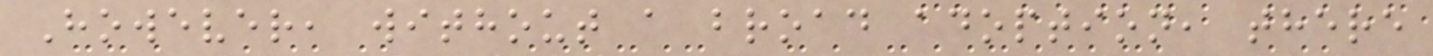However, without a broad adoption, there
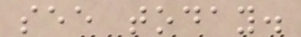see today.
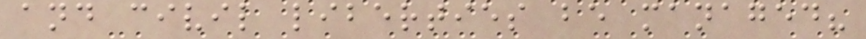and civil liberties be managed?
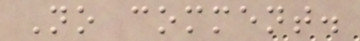No comment.
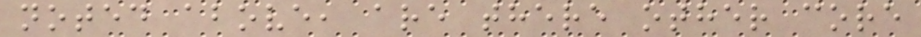noted above, are there other core
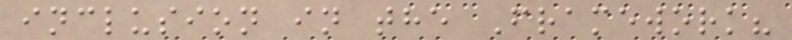inclusion in the Framework?
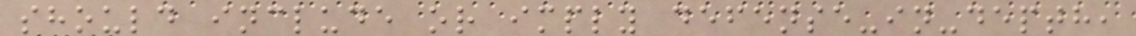should include or imply defense-in-depth,
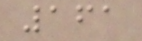161
